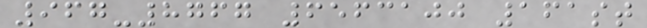967-8767 6563100 161st
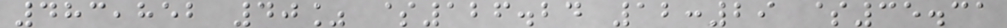483,852 40% $126.24 12:29 $35.31
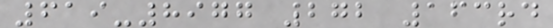619-8977 272 163rd
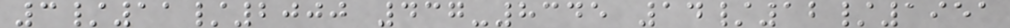3/11/2000 437-8345 14/12/1951
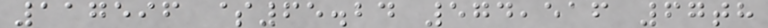117596 $65.24 574,516 67th
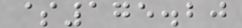$175.20
